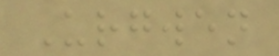Urgwen
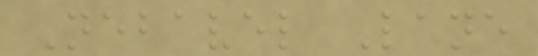Nebavel Lane
